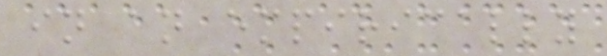in an empirically
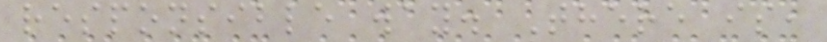responsible way. There is,
